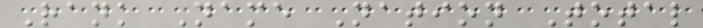Rank Name Nation Total
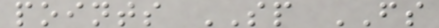points SP FS
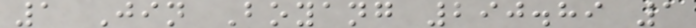1 Jin Boyang 290.89 1
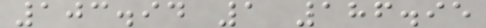103.94 1 186.95
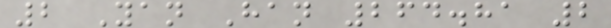2 Yan Han 264.81 2
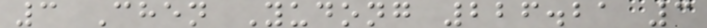3 Chen Yudong 226.21 3
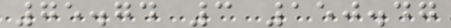75.74 3 150.47
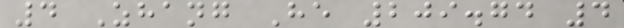4 Zhang He 209.74 4
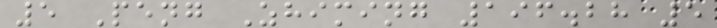5 Peng Zhiming 196.28 5
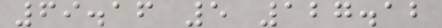69.16 5 127.12
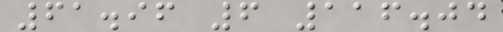61.96 6 116.04
